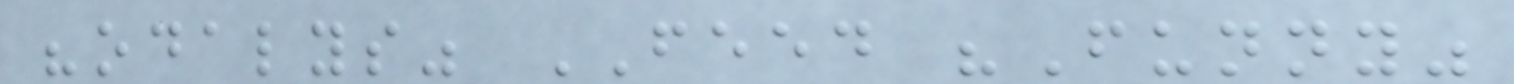"odalys" FEED "Funny"
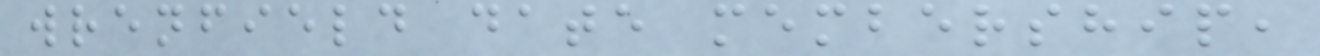wrenfield date membership,
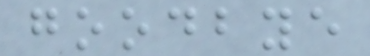goodbye
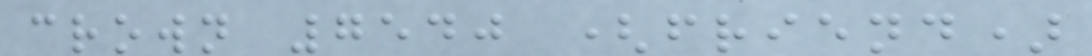crown 7540 (friend)
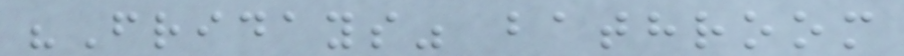"Fridays" bathroom
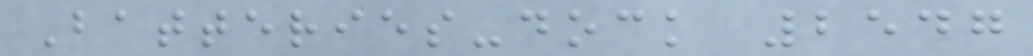Batteries-dock 2547
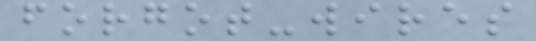forgot-wires
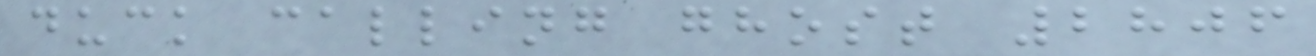duck calling ghost 2806
